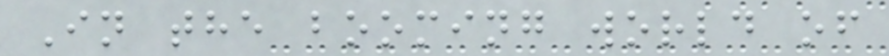In the booming world of
